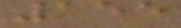155
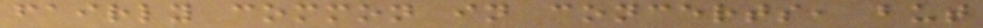fairly common in concerts, but
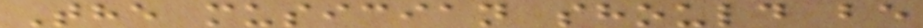The musician should be
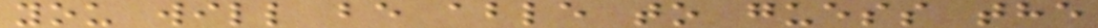you will be able to guess the
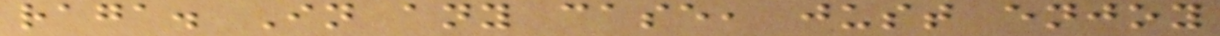raga. In any case, just enjoy
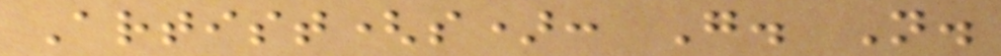Artist(s): G. N.
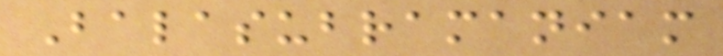Balasubramaniam
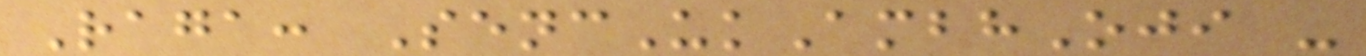Raga: SencUkAmbhOji -
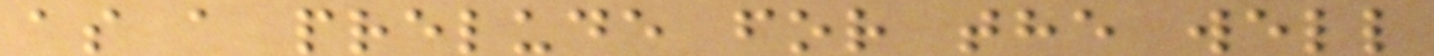as a prelude for the well
